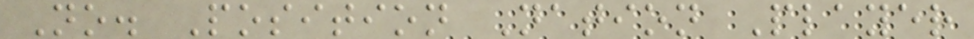No. Position Nation Player
